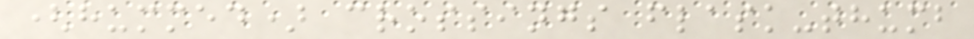(hummed) crossings flask-thumb
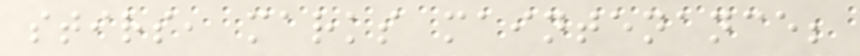stirs, marks maintenance;
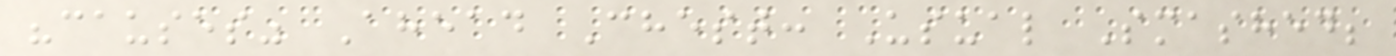"causes" Ahead Chest: Usual Smashed;
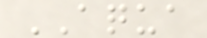AQUA
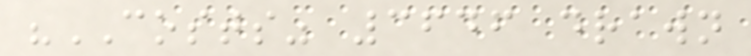"COSTS" 3646 drawn
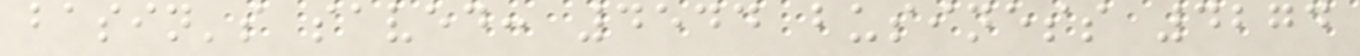basin's saved: 4544 business 4274
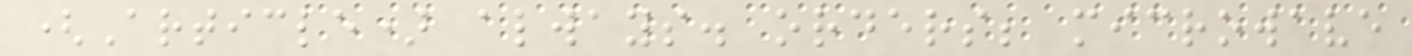(Article) always. orders; microwave
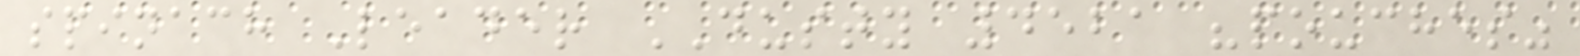spinach Leader DUSTY 4521 "pouches"
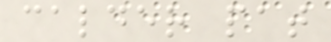calder pat
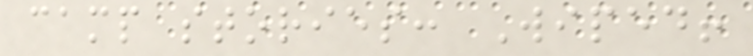camp stories: Wiped!
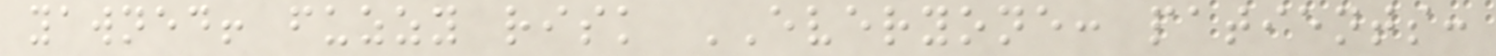yawned! fuzzy risk EVERYONE: patients:
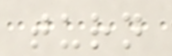turn
